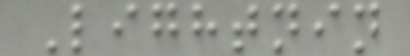Lightnin
